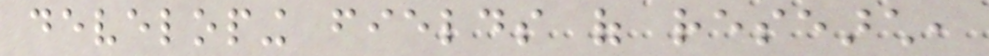developing fields of research,
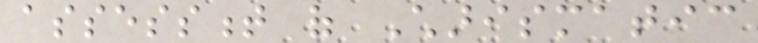assessment of Charismatic
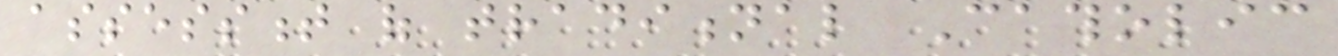assessment of traditional Catholic
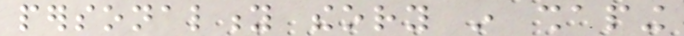personality theory in shaping
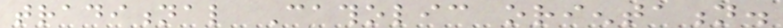traditional Catholic orientation.
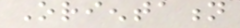Orientation
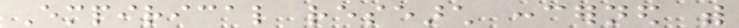Empirical research concerned with
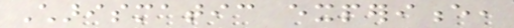Charismatic experience,
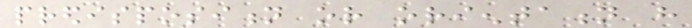predisposition or orientation have
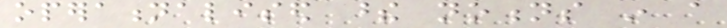operationalised these notions in a
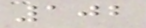102
